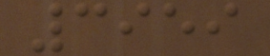3959
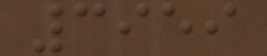3959
